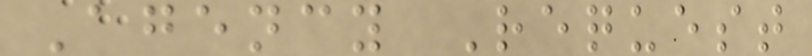Agency Request
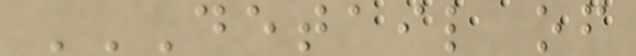DETAIL OF
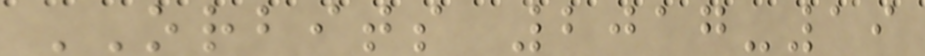ORBITS 2017-19
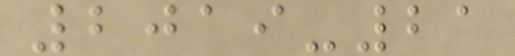2019-21
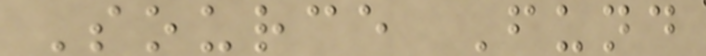Source Fund
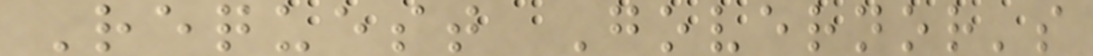Request Governor's
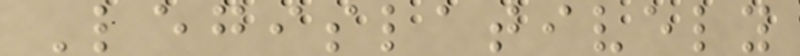Legislatively
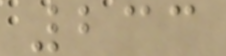233
